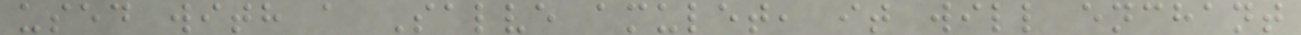used with a Salve amulet, it will enchant
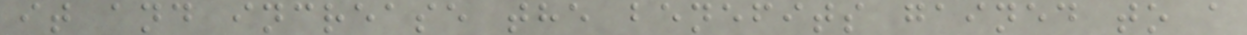it and increase the benefits gained to a
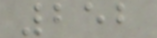252
